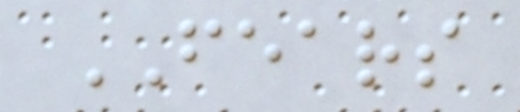FEARS
